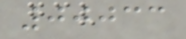00033
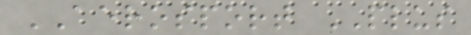AEROSPORT PLUS
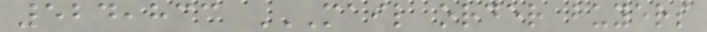524,833 MAIL ORDER BUYERS
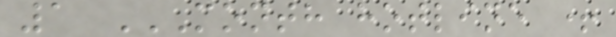1 MONTH HOTLINE +
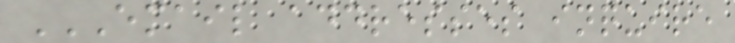EMAIL ADDRESSES INQUIRE
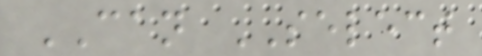CAN SELECT
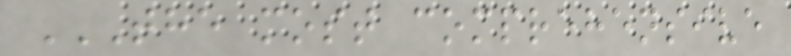THE MOST COMPREHENSIVE
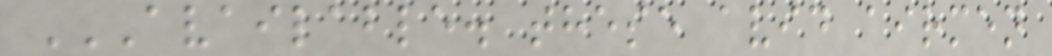AVAILABLE. THESE AVID AIRMEN
